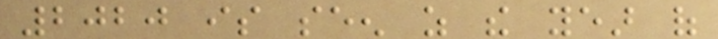2020 is seen as the year of
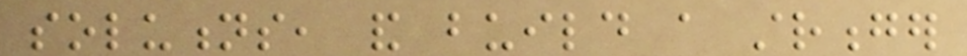solutions, and build a stronger
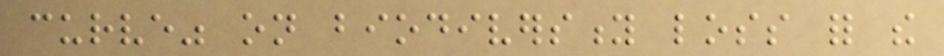curve" on biodiversity loss for the
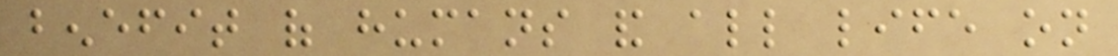benefit of humans and all life on
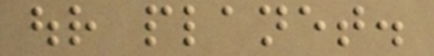our planet.
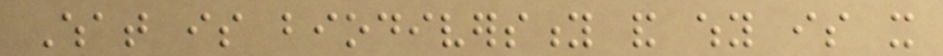What is biodiversity and why is it
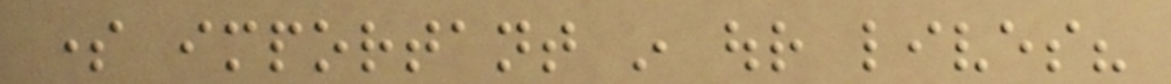some important in our lives?
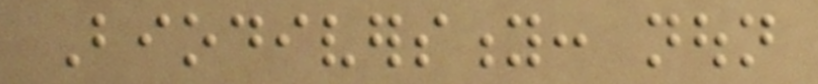Biodiversity: noun
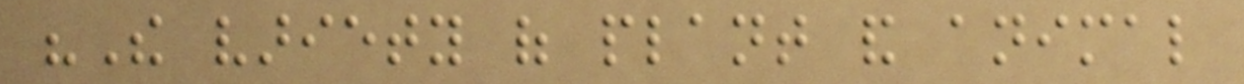"The variety of plant and animal
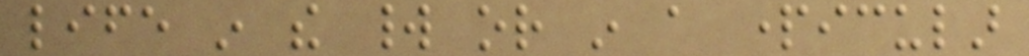life in the world or in a particular
